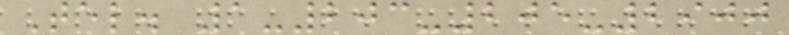Tel. 1-203-205-2900
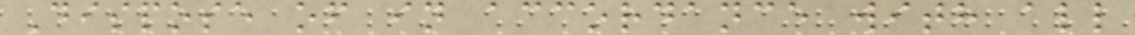Dispose of in accordance with all
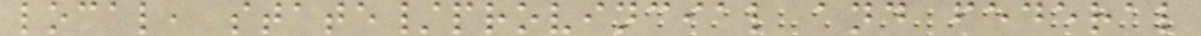local, state/provincial and federal
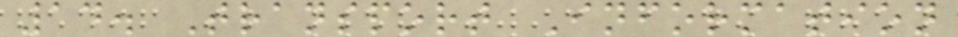14. Transport Information
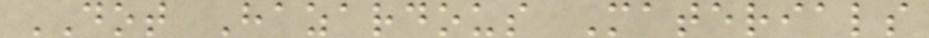DOT Hazardous Materials
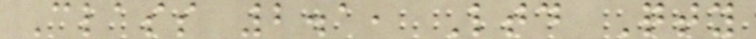Class 2.1, Ltd Qty
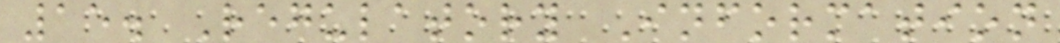15. Regulatory Information
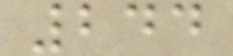244
